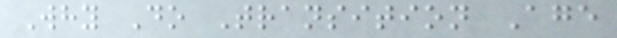Why Do Transition Age
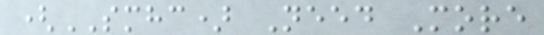(SMHC) Need More
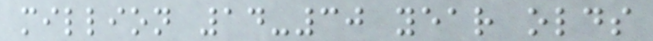million 14-30 year olds
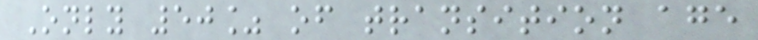Only 50% of transition age
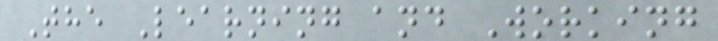The Learning and Working
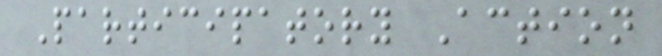Participatory Action
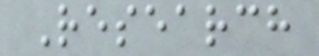Research
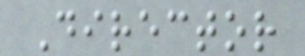Director
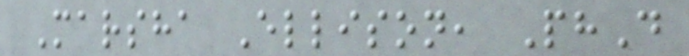Marsha Ellison, PhD
